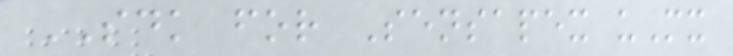SDK for Sensapex uMx
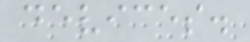devices.
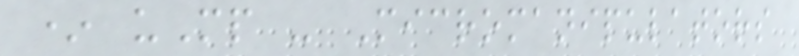* uMp - Micromanipulators
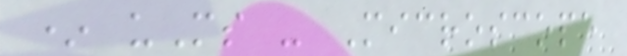* uMs - Microscope
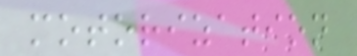motorization
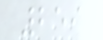259
